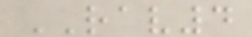RAV4
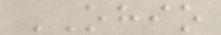OHIO
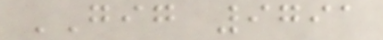GIG 9791
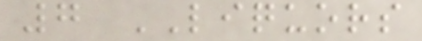7 LIQUORS
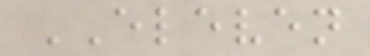ELEVEN
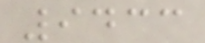9433
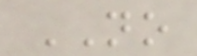NO
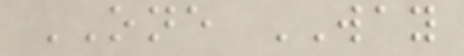ONE WAY
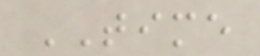TIME
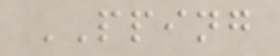PPING
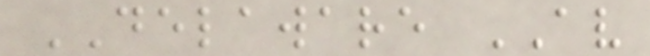DELAWARE AV
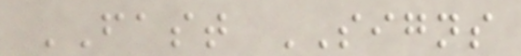FAST SIGNS
